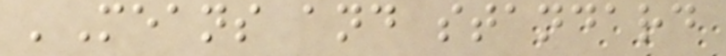'Means and standard
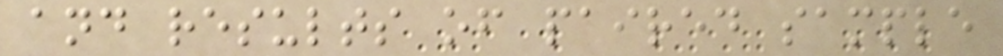and results of paired sample
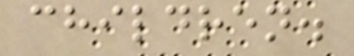children.
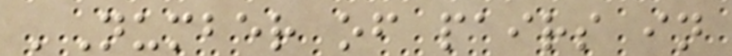'Number of pairs in
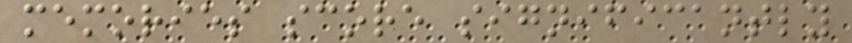memories score significantly
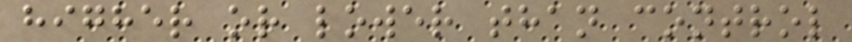higher or lower than control
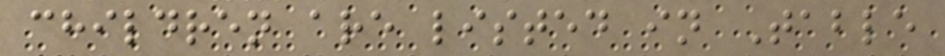children are listed in Table
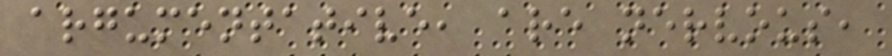argumentative, are nervous,
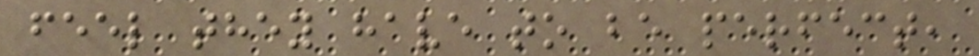feel they have to be perfect,
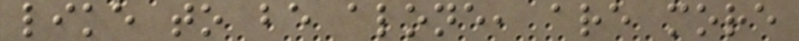like to be alone, are more
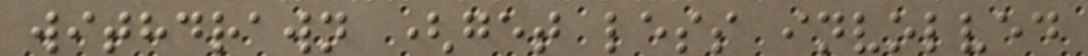withdrawn (get less involved
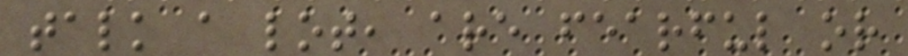talk a lot, are fearful or
